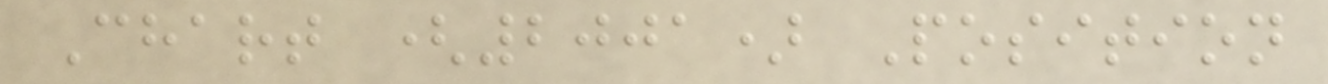Chart (2001) Position
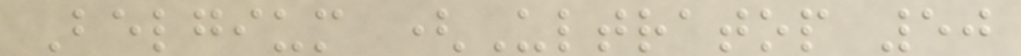Belgium (Ultratop 50
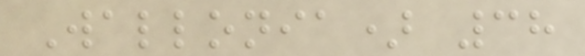Wallonia) 38
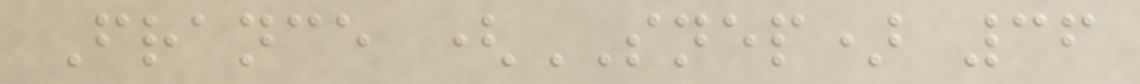France (SNEP) 36
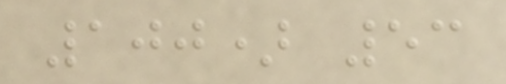100) 53
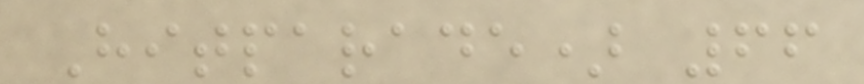Hitparade) 66
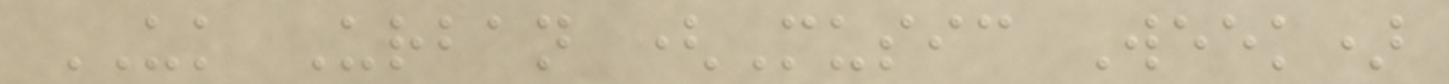UK Urban (Music Week)
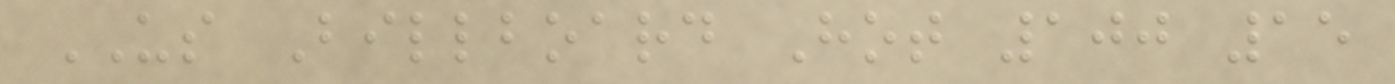US Billboard Hot 100 15
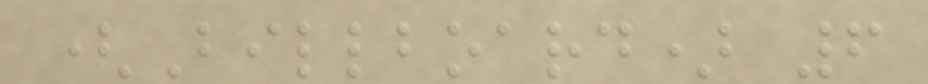(Billboard) 6
